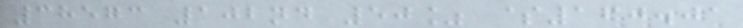38573 102nd 50% $160.01
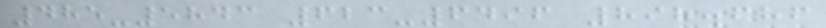485-5843 623-6496 898.686
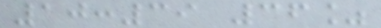10:39 36%
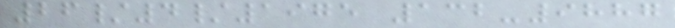26/4/1975 132-9887
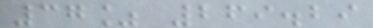37% 269.29
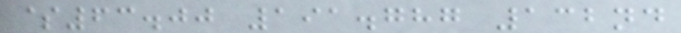$63.00 191.787 132nd
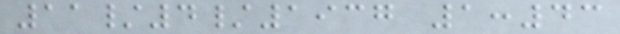11/4/1937 1:43
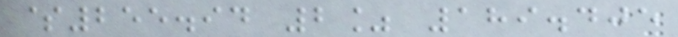$255.94 2% 189.405
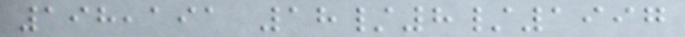198,191 18/8/1997
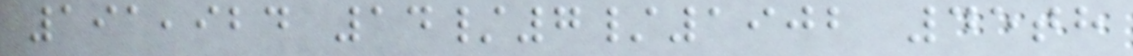191,924 14/7/1902 45th
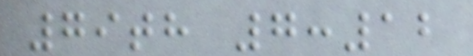79th 7:12
